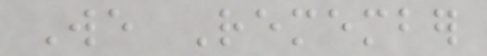We Remember
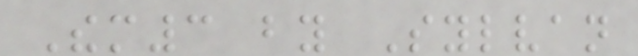Them3 by Sylvan
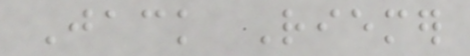Jack Riemer
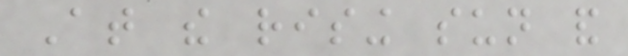At the rising sun and
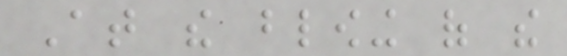At the blowing of the
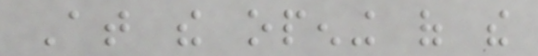At the opening of the
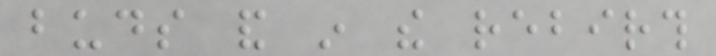buds and in the rebirth
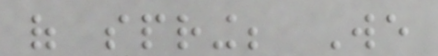of spring; We
